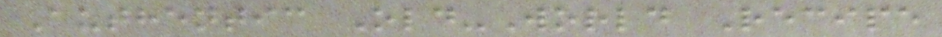Authentic Old-World Recipe
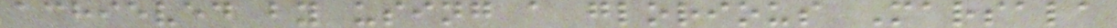achieved by using a glorious Marsala
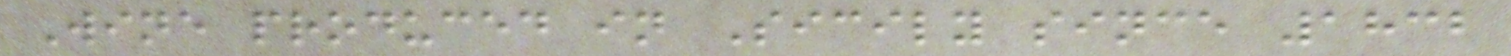Wine produced in Sicily since 1832
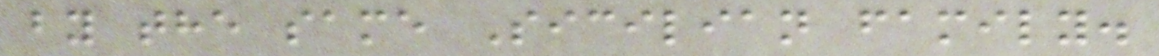by the same Sicilian family.
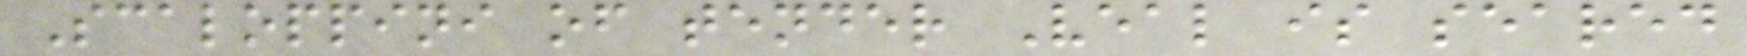Scaloppini of tender Veal is seared
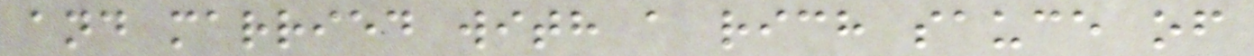and married with a rich sauce of
